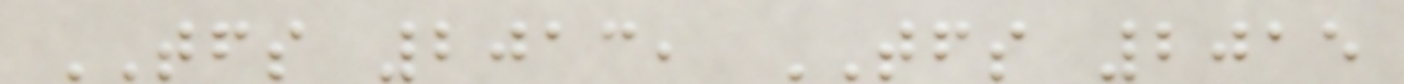TFS 2013, TFS 2015
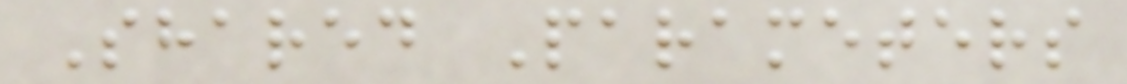Shared Parameters
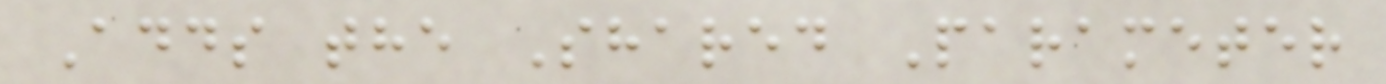Adds the Shared Parameter
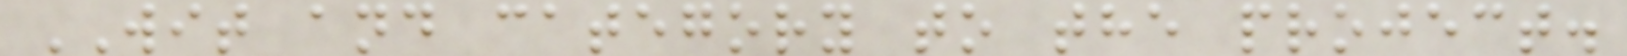WIT and category to the project.
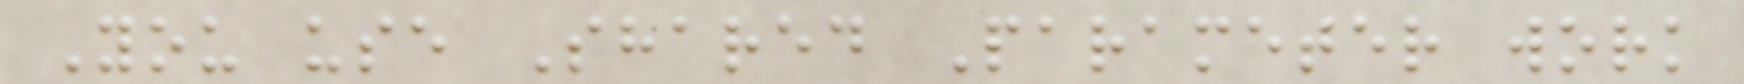You use Shared Parameter work
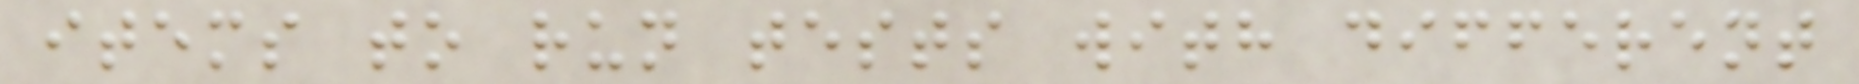items to run tests with different
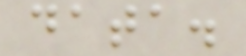data.
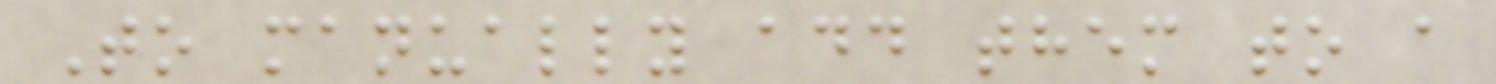To manually add them to a
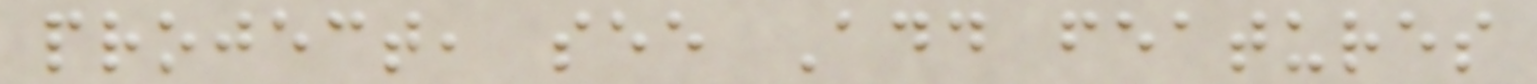project, see Add features
